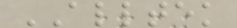ALLTEK
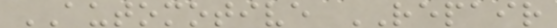AUTOMOTIVE REPAIR
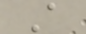A
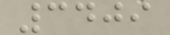3409
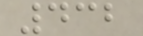432
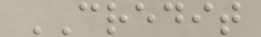CREDIT
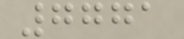7771
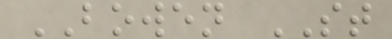BOWEN ST
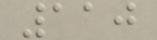110
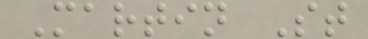Martin St
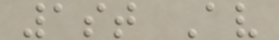1st Av
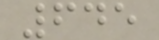645
